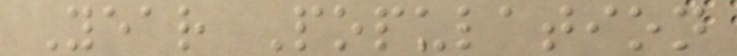Year Population
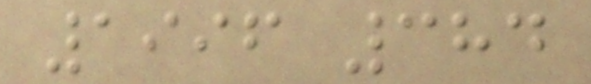1996 384
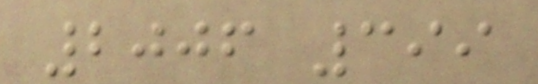2006 399
